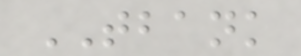TBANK
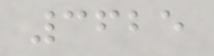3625
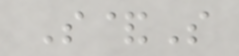S&S
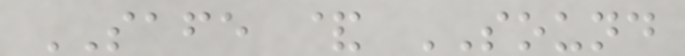SAFE & SOUND
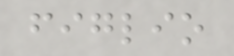figlio
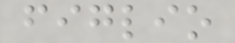figlio
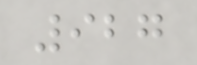927
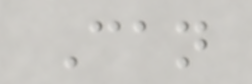Can
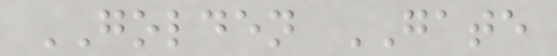GOLDEN GATE
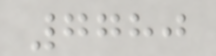7780
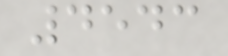4543
